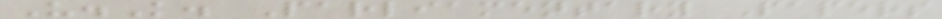U.K. Parliamentary Papers
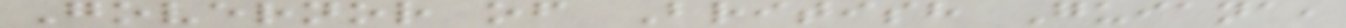Governor of British Guiana,
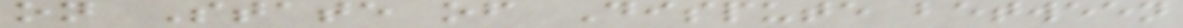on State of Dispute between
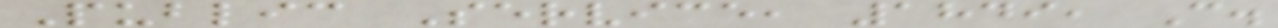Public Service, 1849, C.
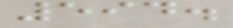594.
